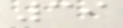39
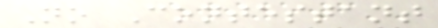No Contestant
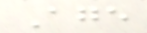Age
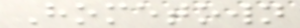Hometown
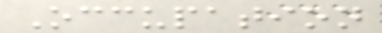Occupation
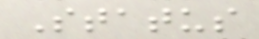Status
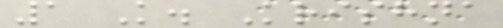1 K. Krishna
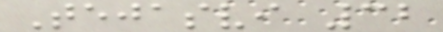Tejasvi 32
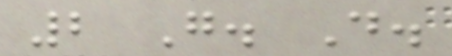2 G. D.
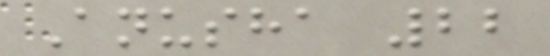Anusha 22
